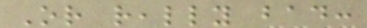Or really bad:
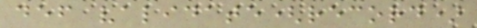def validate(record)
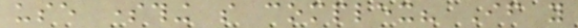use something so complex? If you
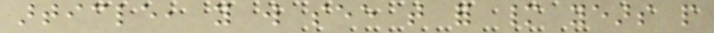article, you will see that for many years people
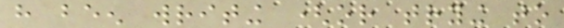have been writing (or trying to
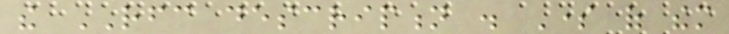the RFC description . Some of them
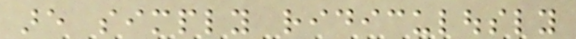are simply ridiculously
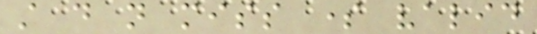still do not miss some valid
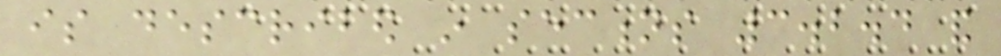is described in sections 3.2.4 and
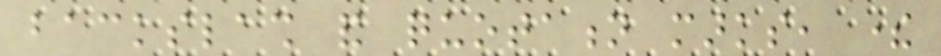backslash and quotation marks, there
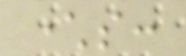characters:
